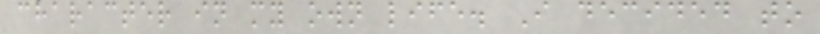character in my own life. I decided to
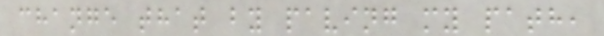change that by paving my path,
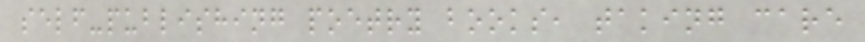self-publishing poetry books, taking care
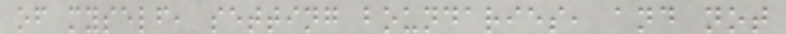of myself, setting boundaries, and not
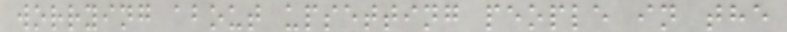worrying about upsetting people in the
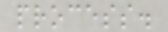process.
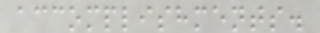accomplishments.
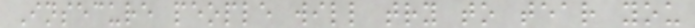Insecure people will try to tear you
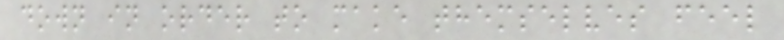down in order to make themselves feel
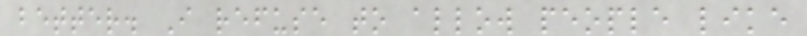better. I refuse to allow people like
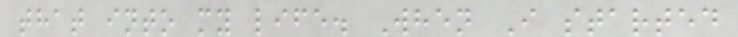that into my life. When I started
